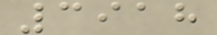3918
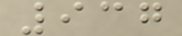937
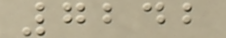7242
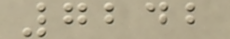7242
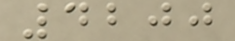4200
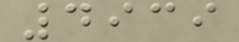4939
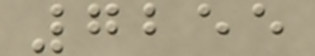7255
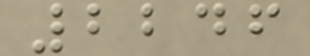2246
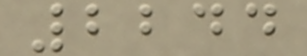2244
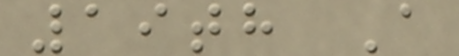19th A
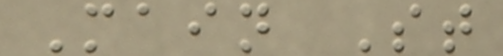Main St
